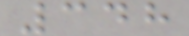348
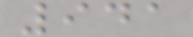941
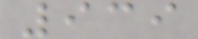939
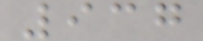937
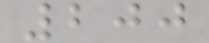200
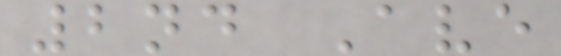2nd Ave
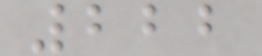222
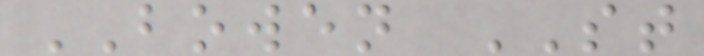BOWEN ST
